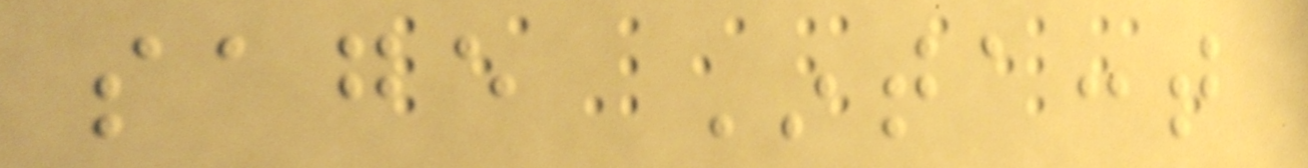sage Intacct
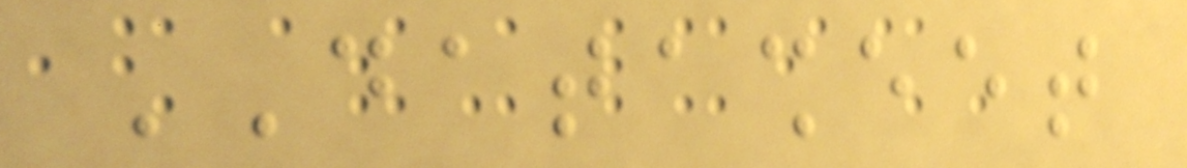DATASHEET
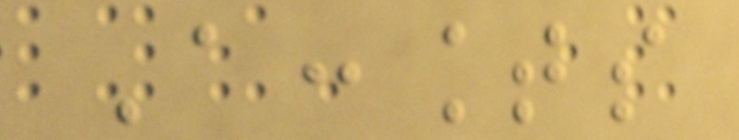Accounts
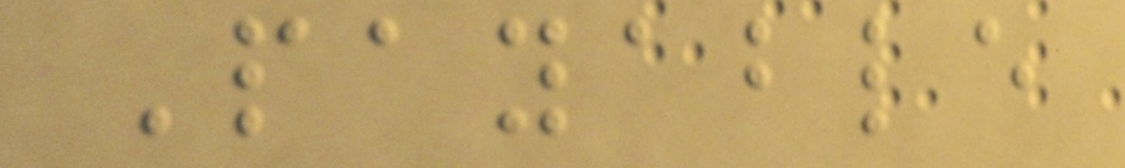Payable
